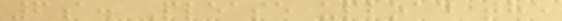6a. Please upload the
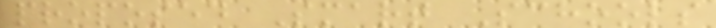proposed Smart Schools
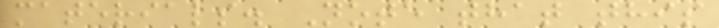materials. Note that this
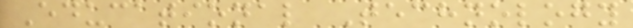Educational Technology
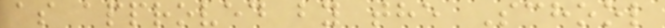as approved by the School
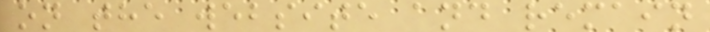on the website and remain
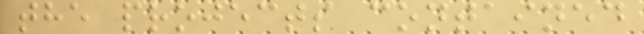the projects contained
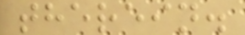therein.
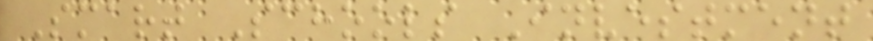Smart Schools Investment
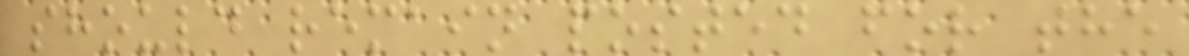should remain posted for the
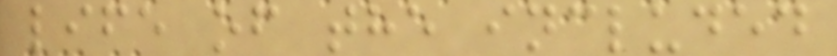life of the included
